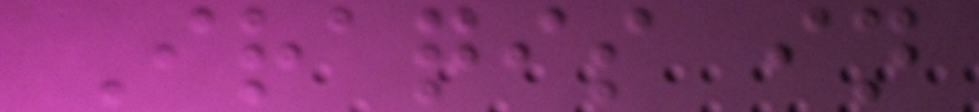Iraqis in
